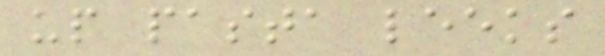up pasta leeks
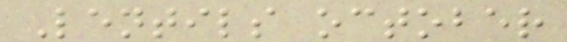Lentils october
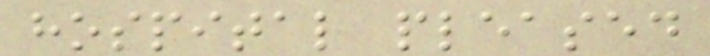hospital pleased
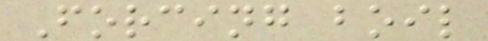Forcing boil
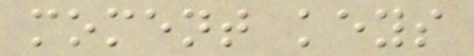moment keys
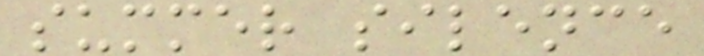summer silence
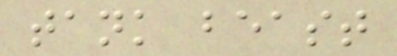tank beast
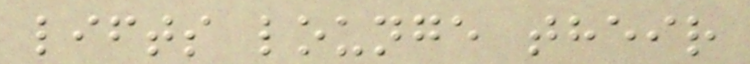lifts lounge their
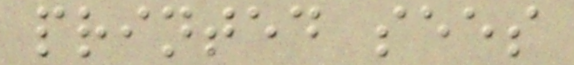printed sees
